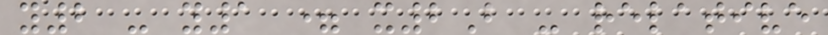y2 - y1 = x2B - relative
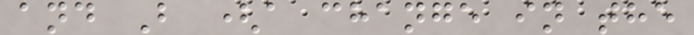and B (a change in the
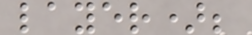layer);
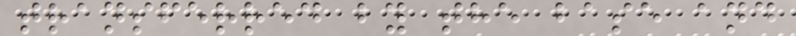transferred by the base and
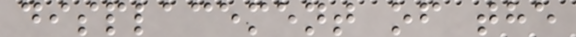displacement of the
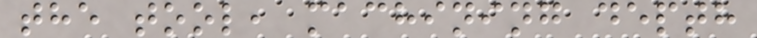the tool, machining depth
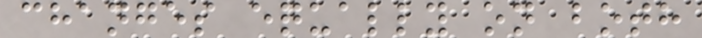changes equally on both
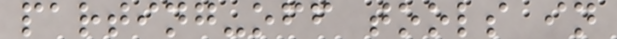parting-off tools in
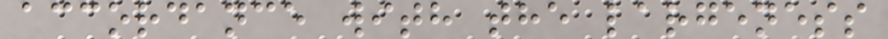accordance with the largeness
